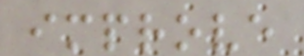improve
